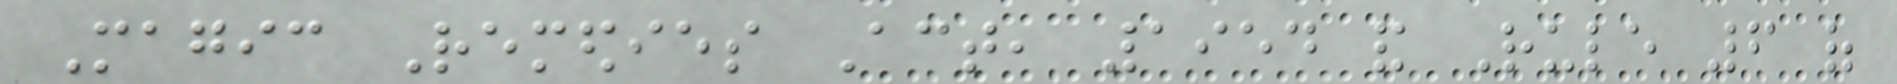Magic Remedies Act, 1954 and Rule 6 of
